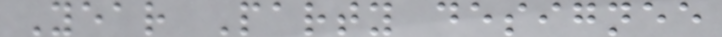Year Party designee
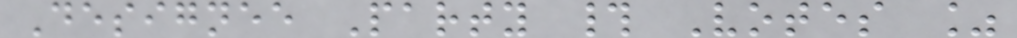Designee Party # Votes %
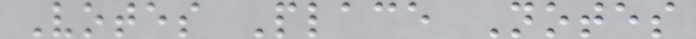Votes Place Notes
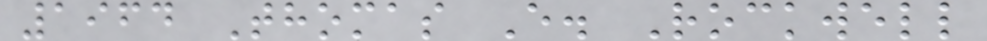1964 Thomas E. Rockwell
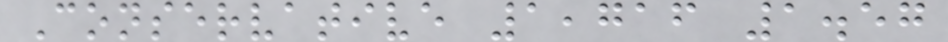Conservative 1,716 1.57
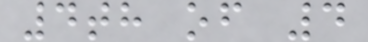4th of 4
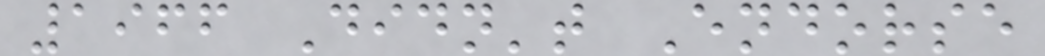1966 Didn't Endorse
